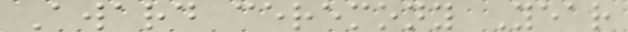Award ceremony Year
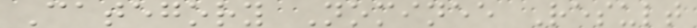Category Nominee Result
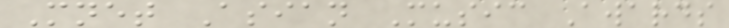Mnet Asian Music Awards
